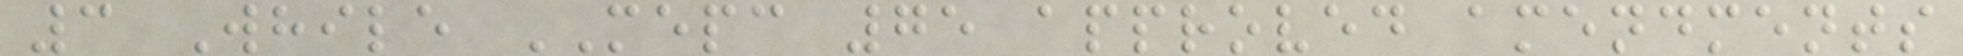3 While MEPC 75 approved amendments
